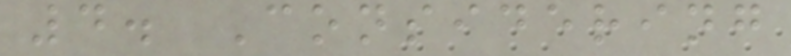4. Considering
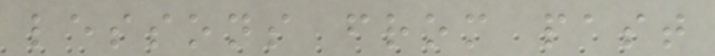lessons from past
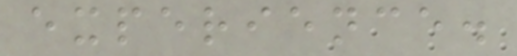experience.
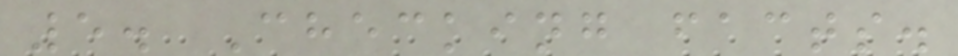5. Checking facts.
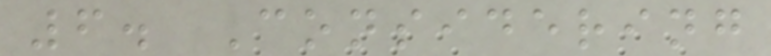6. Considering
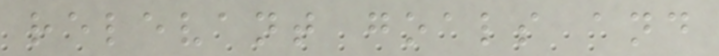relevant goals and
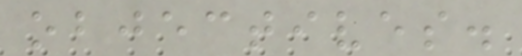objectives.
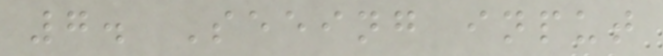7. Seeing input
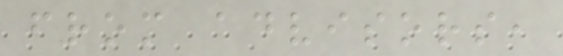from advisors,
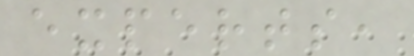experts,
